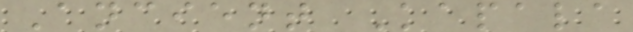Ancient Kapala
